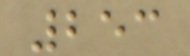253
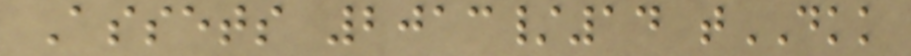Assets 2013/14 tDKK
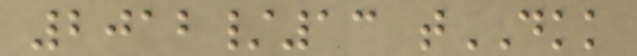2012/13 tDKK
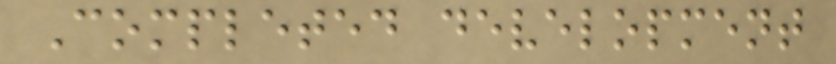Completed development
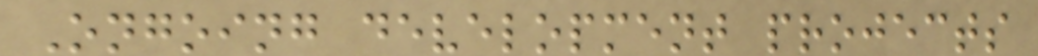Ongoing development projects
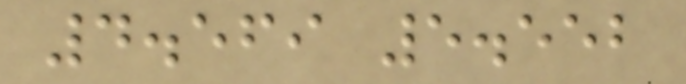4.569 5.552
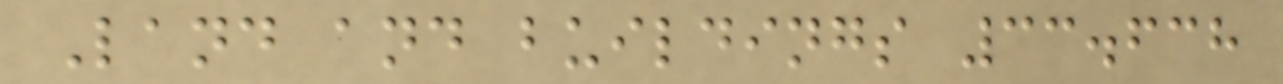Land and buildings 33.638
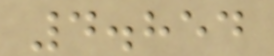4.854
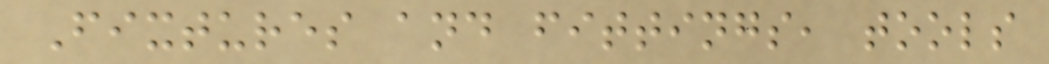Fixtures and fittings, tools
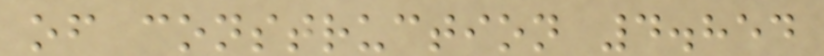of construction 4.854
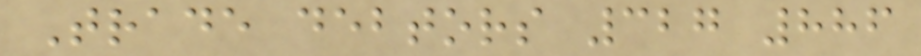Trade debtors 327 886
